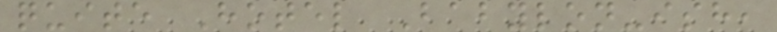quite Hotel Babylon-ish,
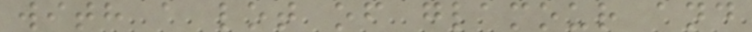with a lot of glamour and
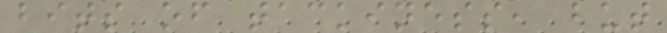bits of tackiness, but
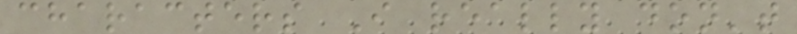characters I really don't
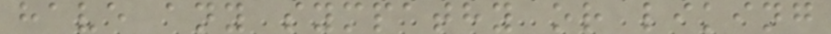have any sympathy or liking
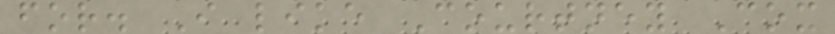for. I like Courtney Cox
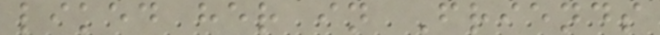liked her in Friends
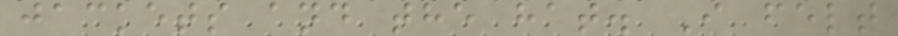jackets and the hat. I felt
